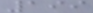199
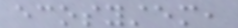ecosystem,
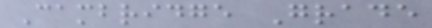Cambridge Grade
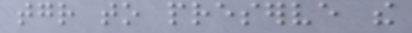together to preserve the
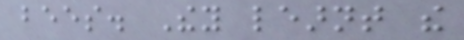bees. They learnt the
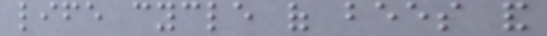life cycle of bees and
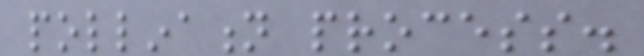pollination process.
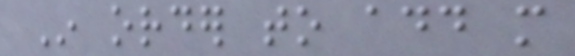In order to add more
